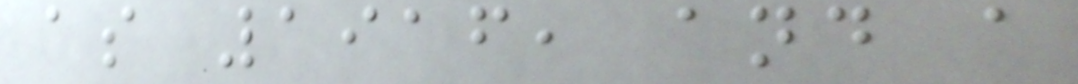as 1916, and a
